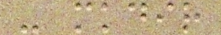- mkdir
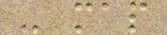- map
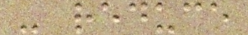- reduce
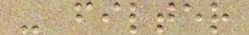- filter
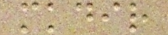mkdir
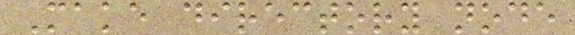Make directory node
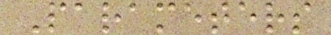Parameters
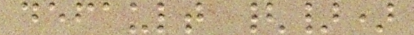default {})
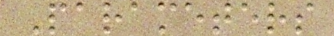Parameters
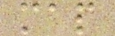map
